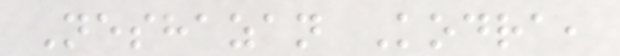Neshazan Kodra,
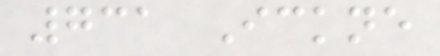731 Ickne
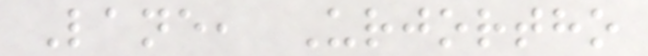Lane, Urjortho
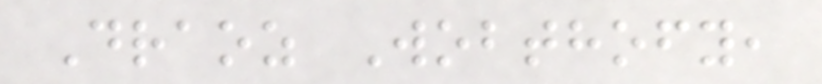Draoz Wobthofy,
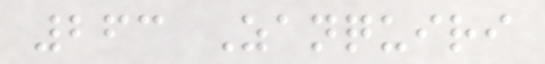263 Zanquiri
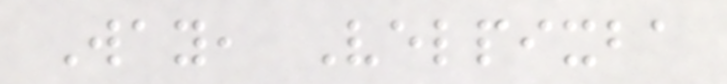Way, Velpixba
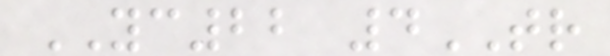YC22 4TR
